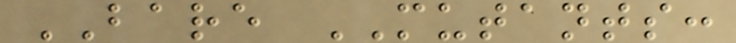BARE MUTANTS:
